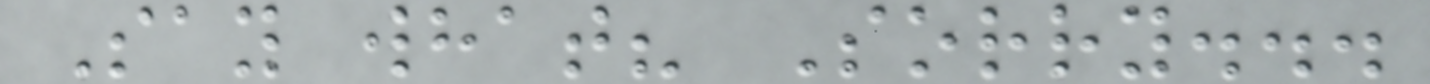Say what? Sorry...
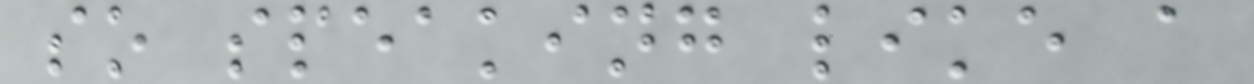so speaking like a
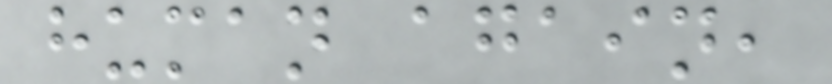human again,
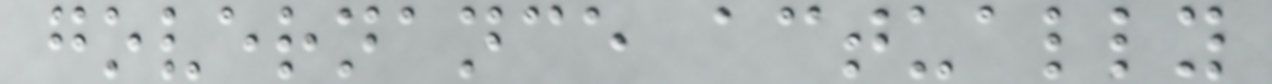governance actually
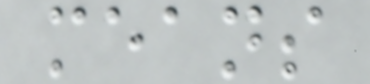means
